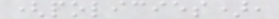(policies),
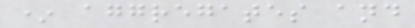* aggregates and
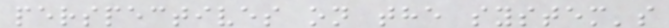perspectives on the system's
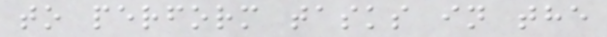to perform tasks in the
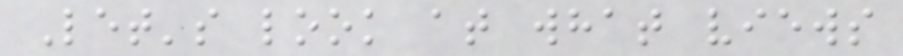Let's look at what views
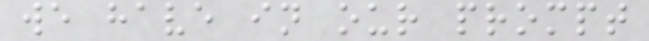we have in our prompt
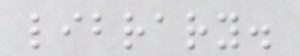library.
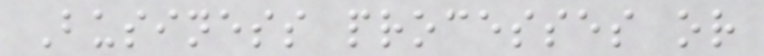Business processes or
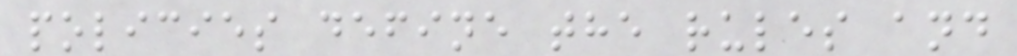policies define the rules and
